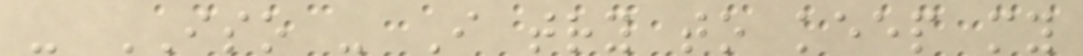- ISO - I try to keep my
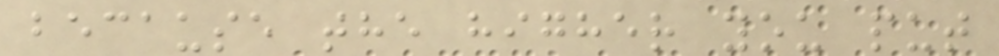because the higher you put
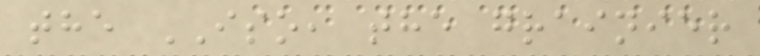the ISO, the grainier
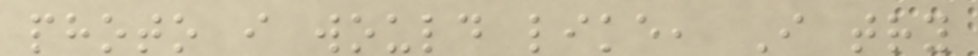photo i would like, I try
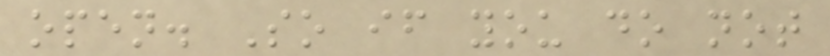open. So if you do not
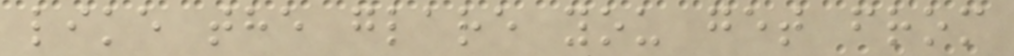like the glare you get from
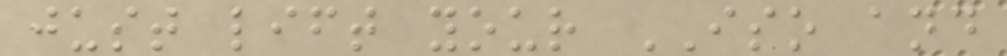just lift your ISO and
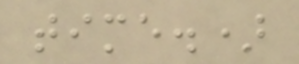time.)
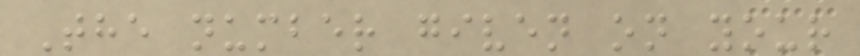The number given on your
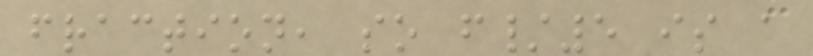fraction, so f/5 is a
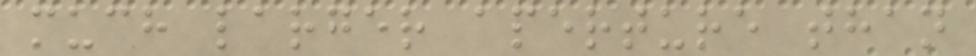much larger aperture than
